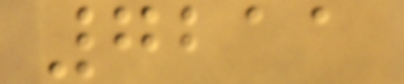7211
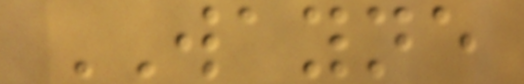WAYNE
